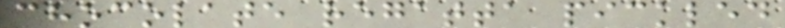chocolate regatta pickled
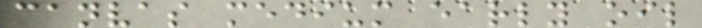canvas medium early oil
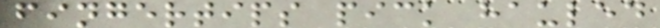fingertips pick hauled
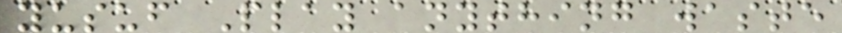yusuf Play anything waste
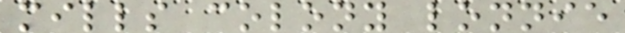mills colony lonnie
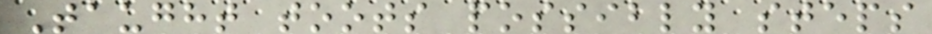Taught toots possibly steps
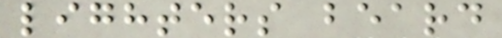lighters beard
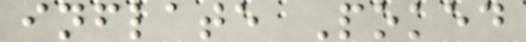inflate Poked
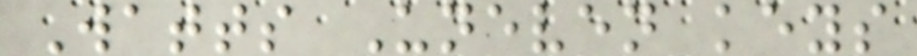Watts Uneven keys
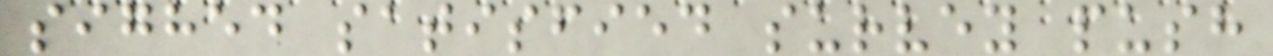sighed satisfied survey push
